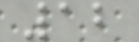12
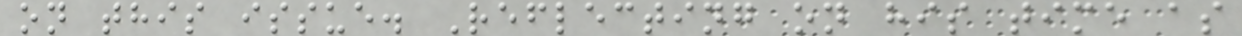on this issue. Reflecting on his time as
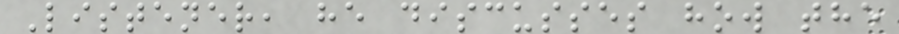Listener, he discusses how the
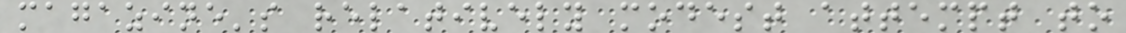magazine's relatively modest attempt to
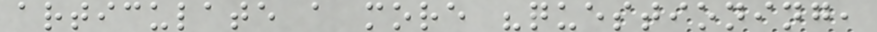articulate a more "questioning,
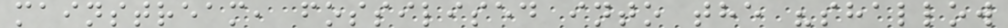mainstream, fossilised into the "shallow
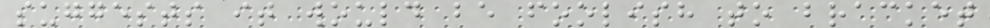suggests it would be foolish to bracket
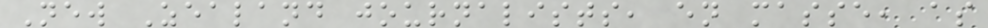New Zealand journalists, en masse, as
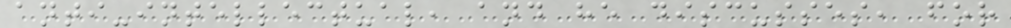anti-intellectual, and he discusses, for
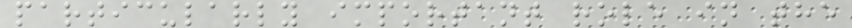particularly important role in the
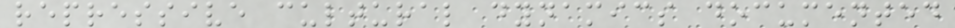repressive cultural dynamics documented
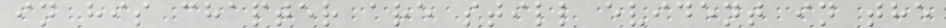in his chapter are still evident in the
